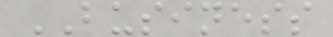BUSINESS
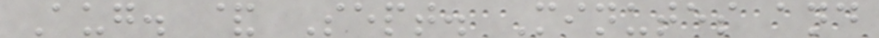Aug. & Sept. Minutes and
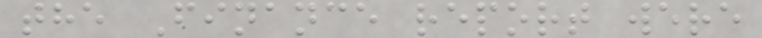the Finance report were
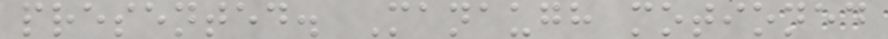presented. Manaugh motioned
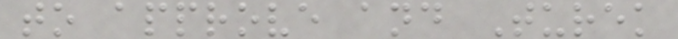to approve and Turek
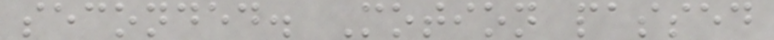seconded. Motion passed
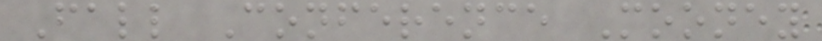Fall Conference Mooney
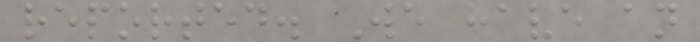reported. We have an
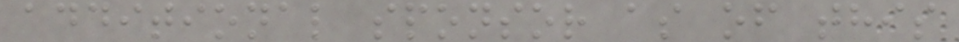additional sponsor as of this
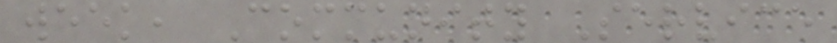week, Community Service
